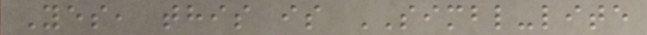Yes, this is SIMBL-lite
